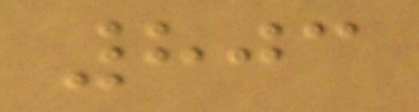803
